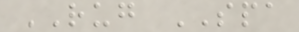RUG SPA
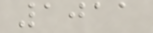1011
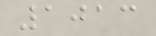1013
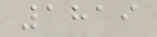1819
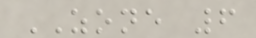ZONE 6
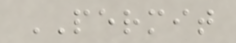PERMIT
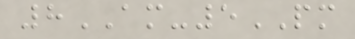8AM-5PM
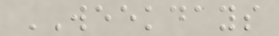WEEKDAYS
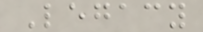Legacy
